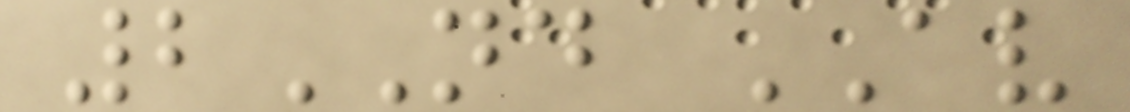2ND AV
